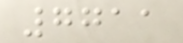7711
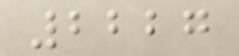2227
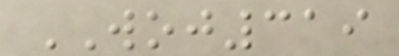WOJ319
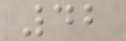42
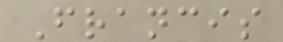Francis
